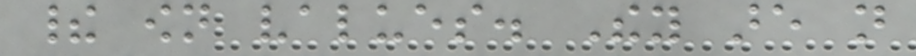their own values. They are not
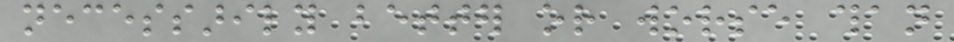necessarily better or worse than
